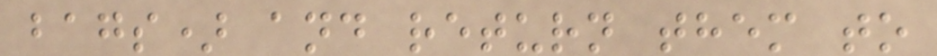bags) and return them to
